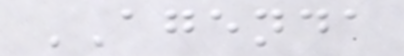AGENDA
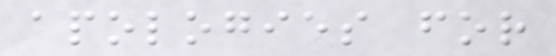apologies for
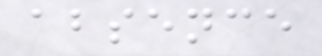absence
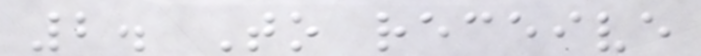2. To receive
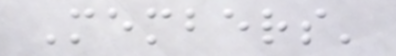Members'
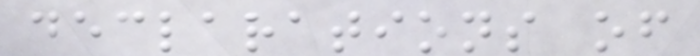declarations of
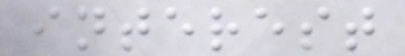interest
